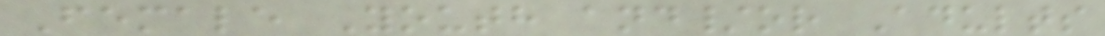Female Youth and/or Adults
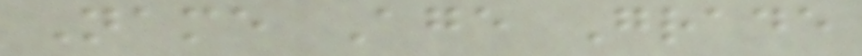Name Age Grade
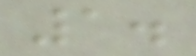1.
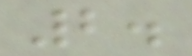2.
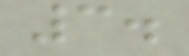3.
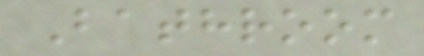Bathroom
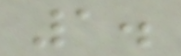1.
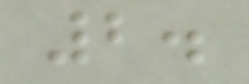2.
